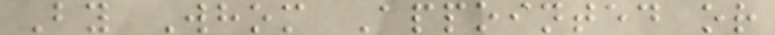By Whom Appointed or
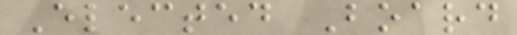Elected Board
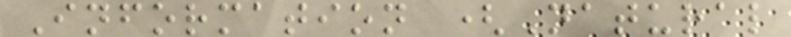Information (Natural
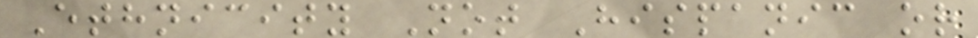Ethnicity Not Hispanic or
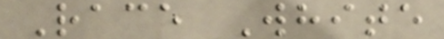Race White
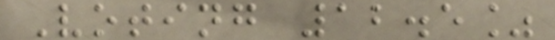Voting 12.5%
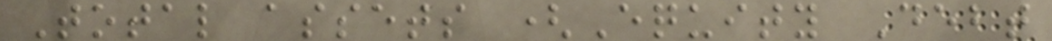Total assets (Equity Debt
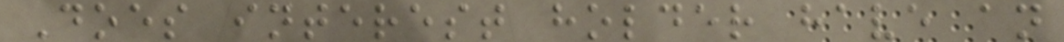Does interest holder have an
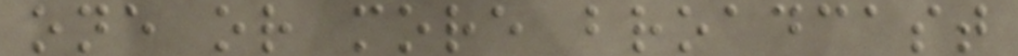one or more broadcast
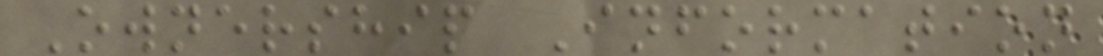Ownership Information
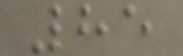85
